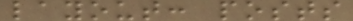layout: posts
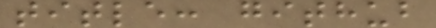title: github
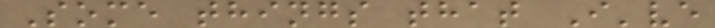Some things that I've
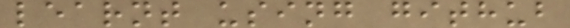learnt using github
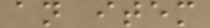an item
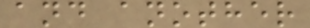and another
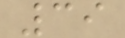39
